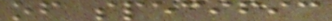of specific
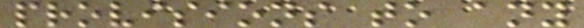provisions to any
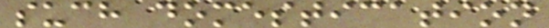such domestication
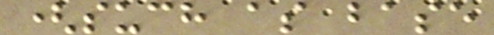(such as base
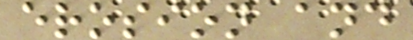erosion and
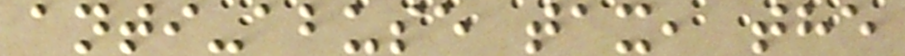anti-abuse tax, the
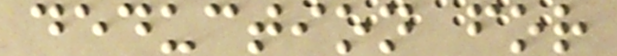deduction for
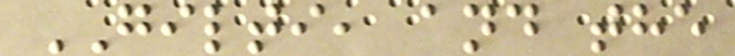GILTI, and the
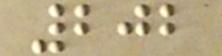202
